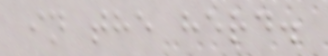in the herd.
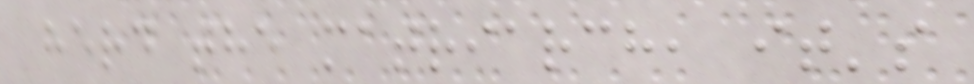herd the matriarch, it's
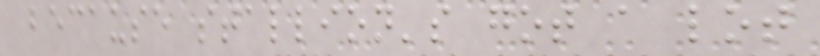because stallion's got a lot
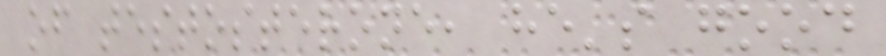of testosterone, he's good
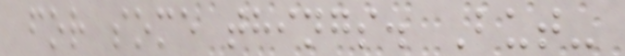for some things. But-
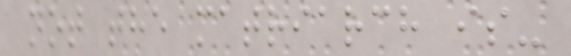not the matriarch is-
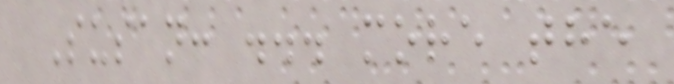Susan: ... more the
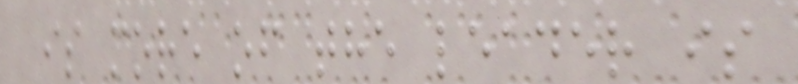is more of the leader is
